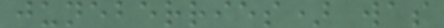juneberries) was
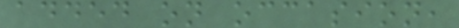added on occasion,
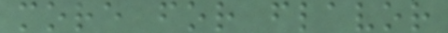more for flavor
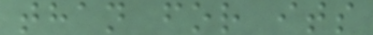than for its
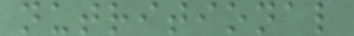nutritional
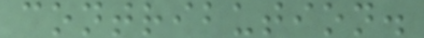contribution.
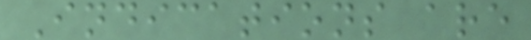Indications are
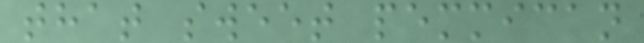that sweet pemmican
